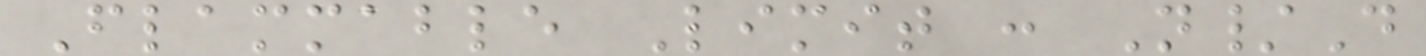Flammable Limit : N/D
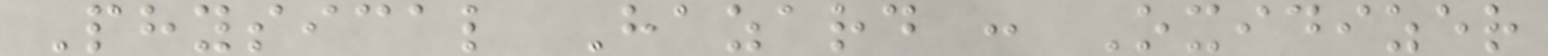Physical Hazard : Oxidizer
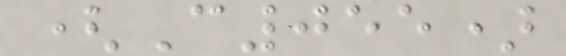(C055)
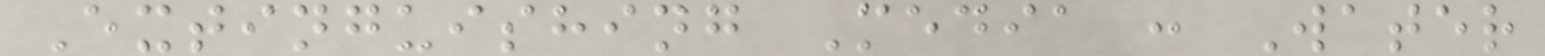Extinguishing Media : Water
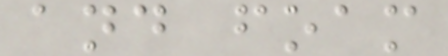and foam
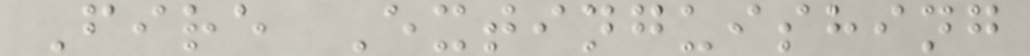Fire Extinguishing
